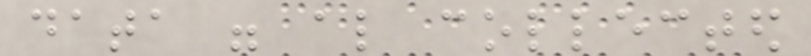data were also collected
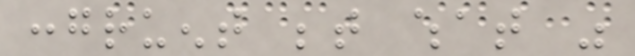congruent between what was
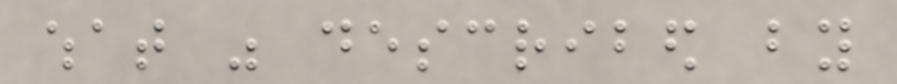what was described by
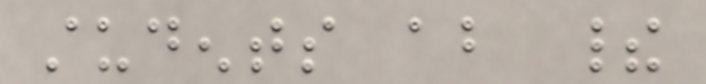students about their
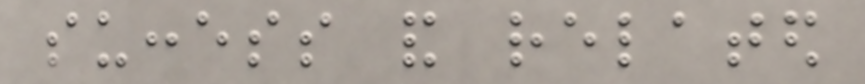success and related
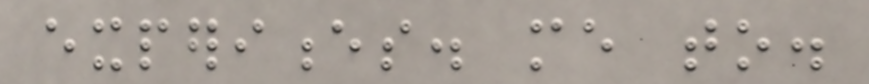experiences. me to.
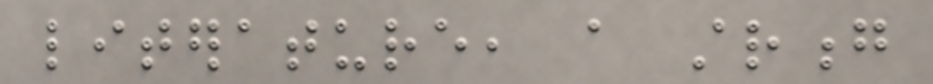literature, a strong
